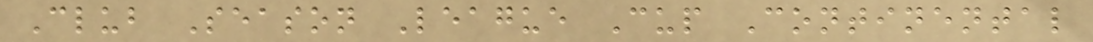Club Season League Cup Continental
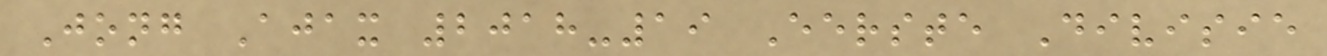Jong Ajax 2018-19 Eerste Divisie
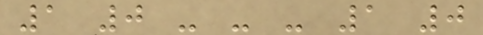1 0 - - - 1 0
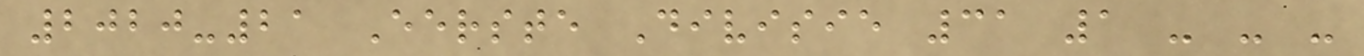2020-21 Eerste Divisie 31 1 - - -
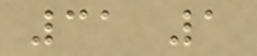31 1
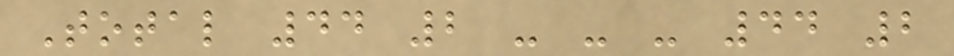Total 44 2 - - - 44 2
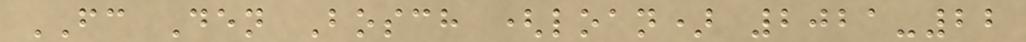FC Den Bosch (loan) 2021-22
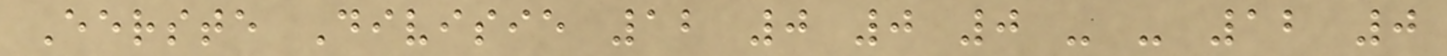Eerste Divisie 12 0 0 0 - - 12 0
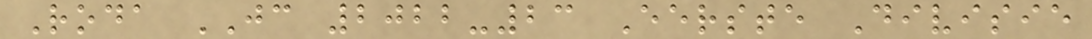Roda JC 2022-23 Eerste Divisie
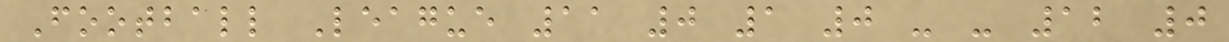Football League 11 0 1 0 - - 12 0
